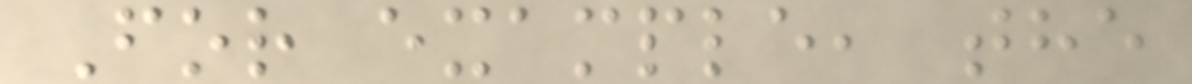For example, the
